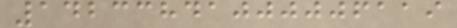14233841000006119
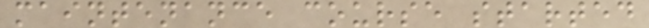maintenance course started
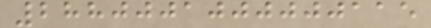2880001000000115
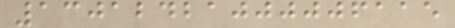13012421000006115
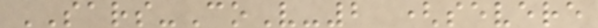SARS-CoV-2 (severe
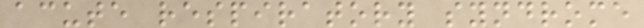acute respiratory syndrome
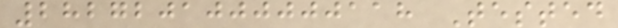2827201000000118 Tested
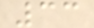33
